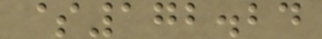$172.24
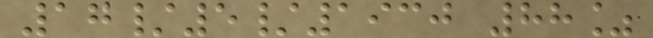17/5/1930 88%
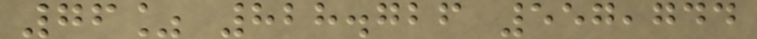76% 828.726 557,744
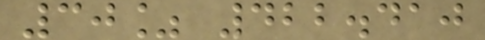30% 422.410
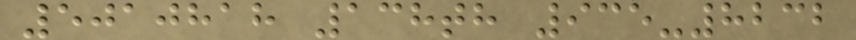5010818 138th 935-8232
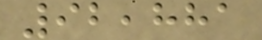92,881
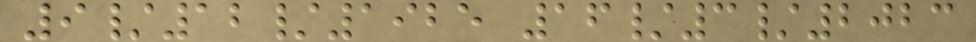9/12/1925 16/3/2023
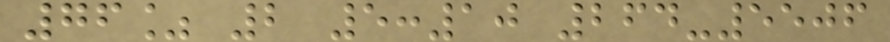76% 2 5:10 264-5506
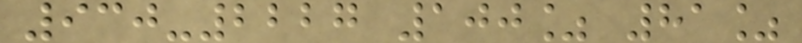930-2227 100% 81%
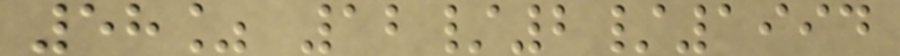58% 12/2/1994
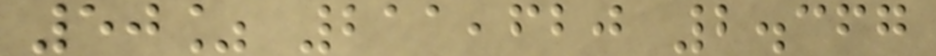50% 211,620 2.367
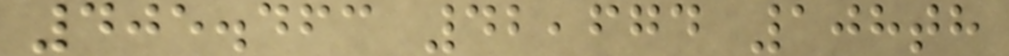405.463 42,674 108th
